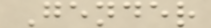Gender
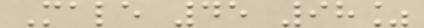Male 45 98%
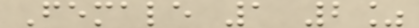Female 1 2%
